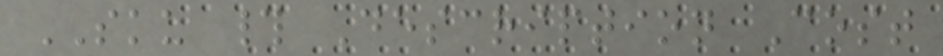SKU # Description Cost
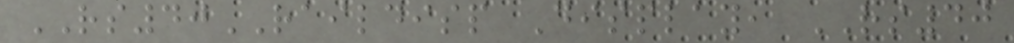RS40RAILDISP Display, RS40
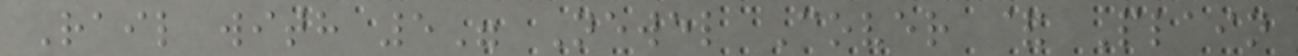Rail with 5" Newel Cover & Plain
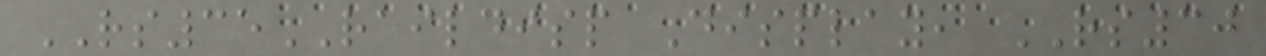RS35RAILDISP Display, RS30
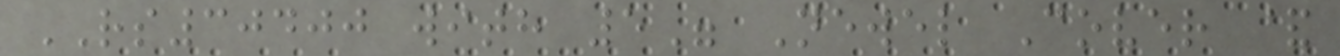RS30400 with 5" Newel Cover &
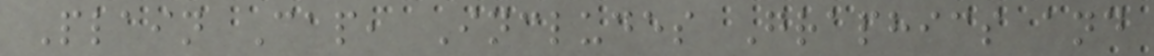Plain Cap, Includes Graphics and
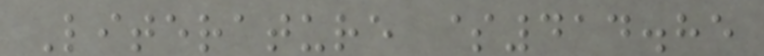Literature $414.85
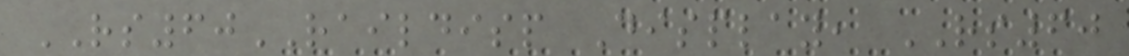RS60RAILDISP Display, RS60
